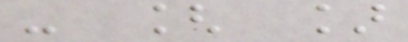- [ ]
